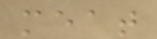meat
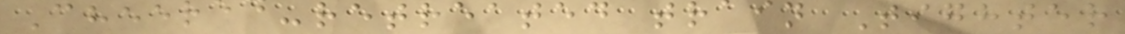Cheered-retreated train Tighter
